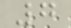7
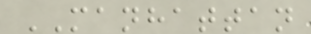MANHATTAN
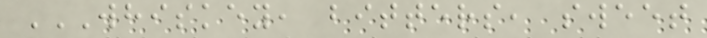WHISKEY, BITTERS, SWEET
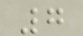7
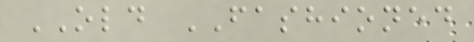OLD FASHIONED
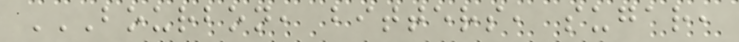BOURBON, BITTERS, SUGAR,
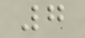7
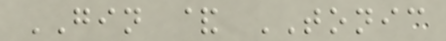GIN & TONIC
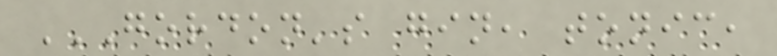GORDON'S GIN, TONIC,
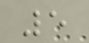5
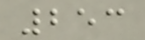253
